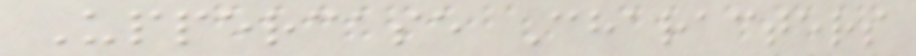Uppercase Characters
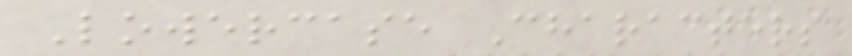Lowercase Characters
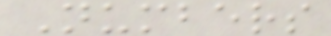Numbers
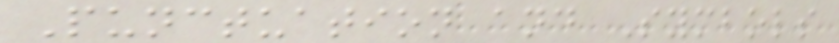Punctuation and Symbols
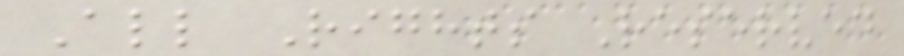All Rights Reserved
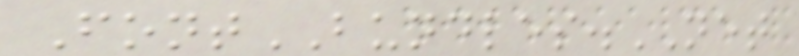FontBUNDLES.NET
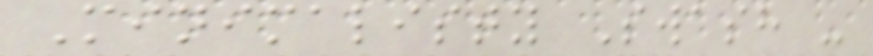Minimalisty Swash -
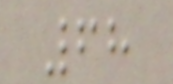68
